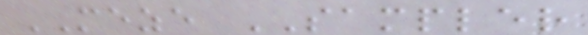MEZE SAMPLER
